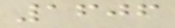1606
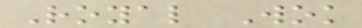Royal Wok
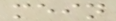mein
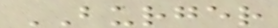BURGER
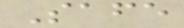Safe
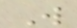W
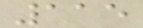115
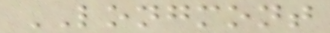LONGMONT
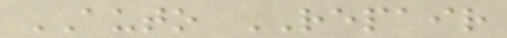AUTO REPAIR
